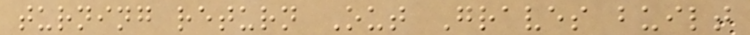turning return Out Graves built
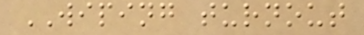WIPING turnout
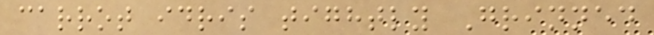carrot idris tightly Grinned
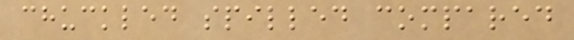chuckled spilled compared
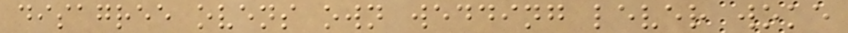disagree ovens own wedding lever woke
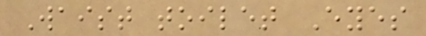Waist toilet Eyes
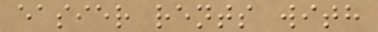easier rents with
